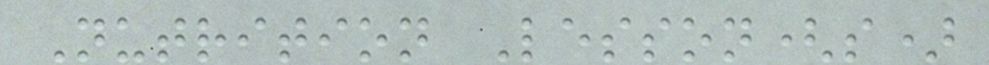Nutrition Lesson(s)
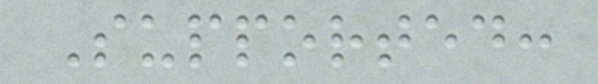Supported:
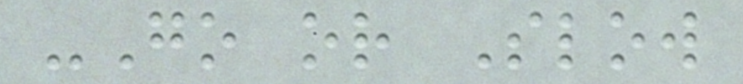-Go or Slow
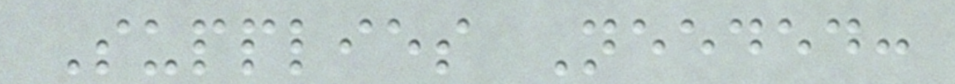Supplies Needed:
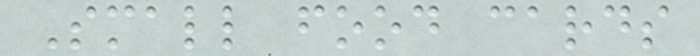Small food cards
